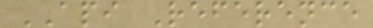API Reference
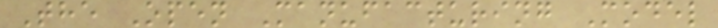The Open Manufacturing Model
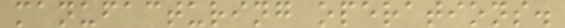manufacturing operations.
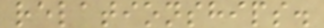relationships.
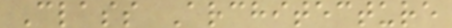Class Architecture
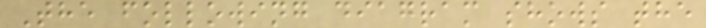The following diagram shows the
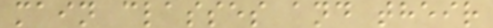main classes and their
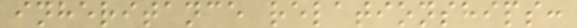inheritance relationships:
